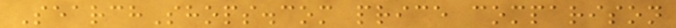SearchShops.com price comparison
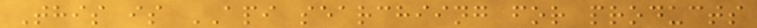This is API searchiing for products
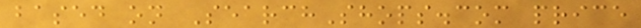based on SearchShops.com price
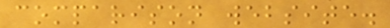comparison website.
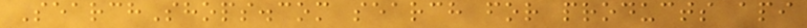SearchShops.com search for products api
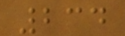234
